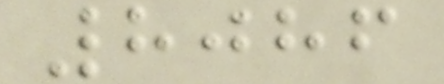8086
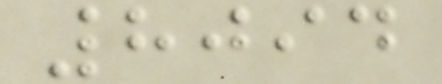8094
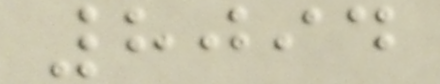8094
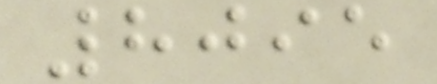8095
